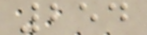254
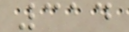314
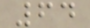64
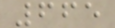665
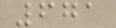671
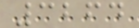3264
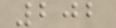202
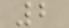2
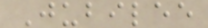Jubilee
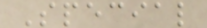Special
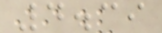4.39
